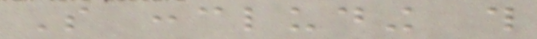So concluding this
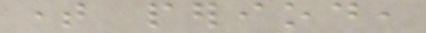time period,
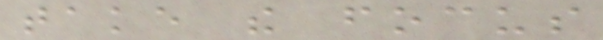take the focus
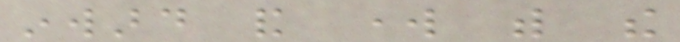inward and work with the
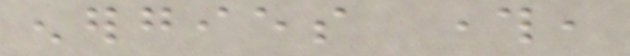energies through,
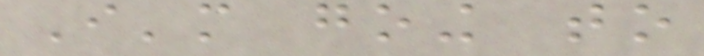I'm going to
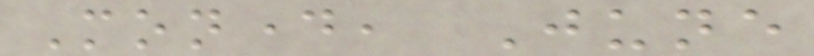Monday, June
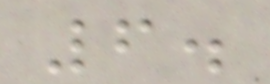6.
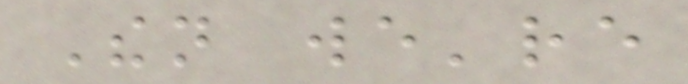Then we're
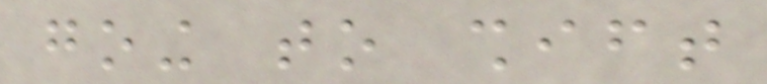going to shift
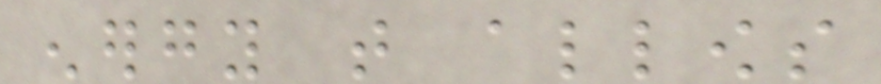energy that allows
